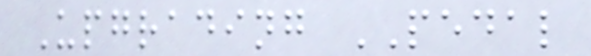Upgrading PEDAL
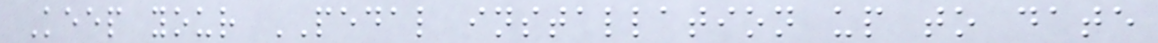Keep your PEDAL installation up to date
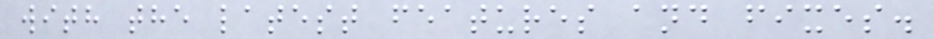with the latest features and fixes.
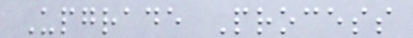Upgrade Process
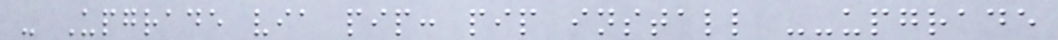- Upgrade via pip: pip install --upgrade
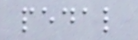pedal
